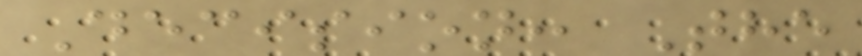Decision: The
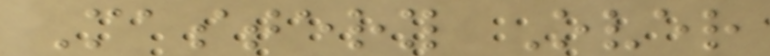Mastery Over
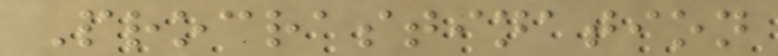Procrastination
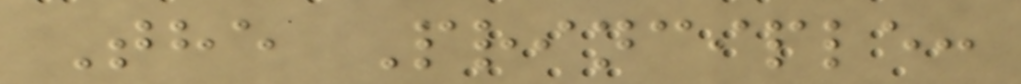The Principle:
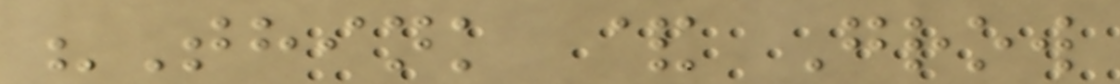"Think & Grow
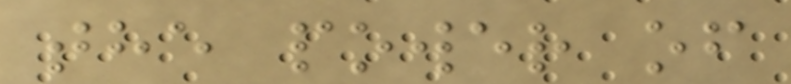the power of
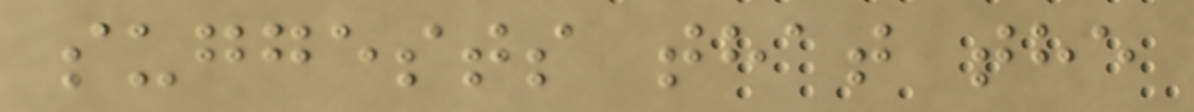suggests that the
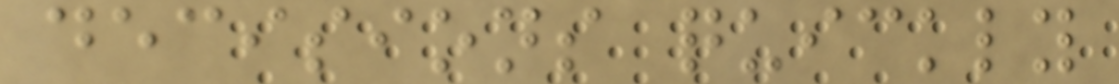decisions quickly
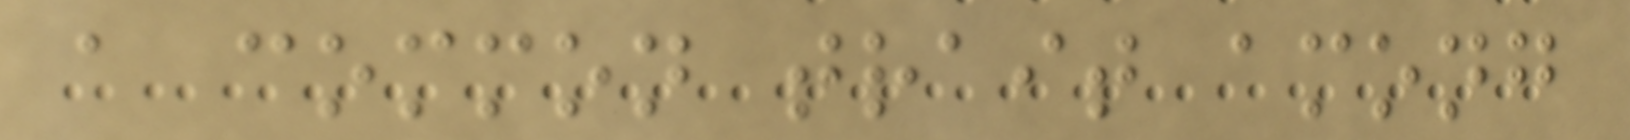a common trait among
